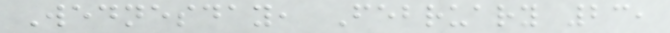Wednesday, February 23,
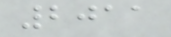2011
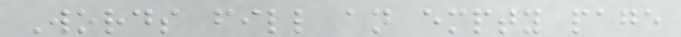Words fill an empty page
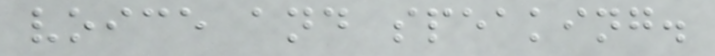voice and speaking.
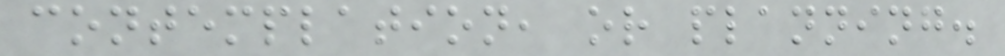contemplation, or planning.
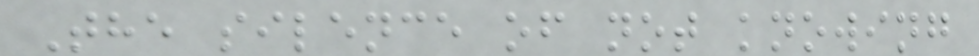The silence of not knowing
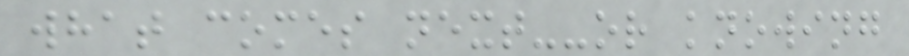what comes next--or knowing
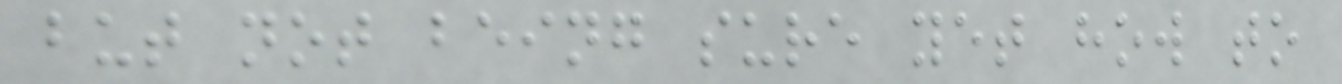but not being sure yet how to
